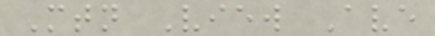Mtn View Ave
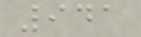941
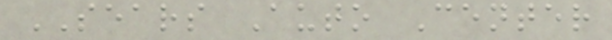SEARS Auto Center
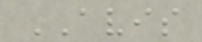AVIS
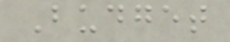Budget
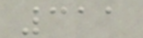311
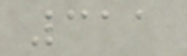311
